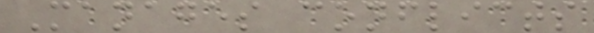Manages conflicts
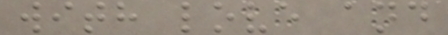with love and
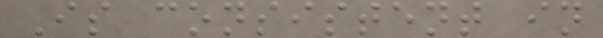Is consistent in
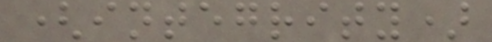(integrity)
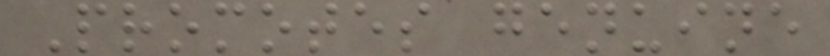Promotes genuine
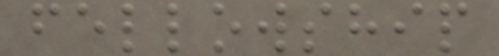fellowship
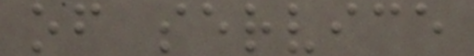of service
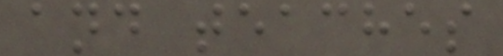and teaches
